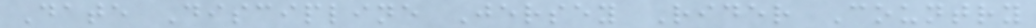Date Discipline Jersey Rider Country
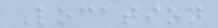Location
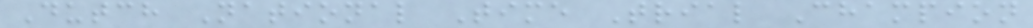Dutch National Time Trial Champion
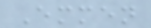Emmen
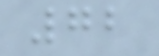72
